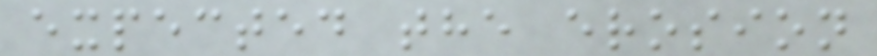expected the erosion
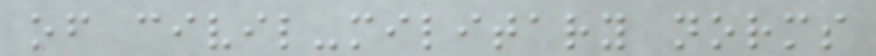of civil-military norms
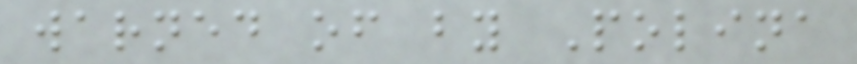warned of by Polina
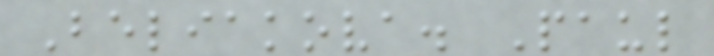Beliakova. Paul
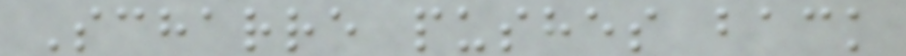Scharre pushes back
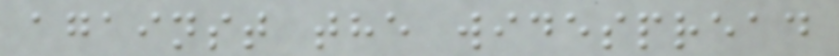against the widespread
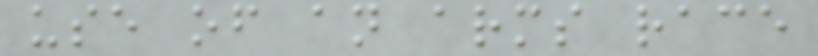use of an arms race
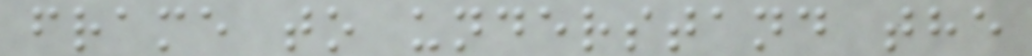frame to understand the
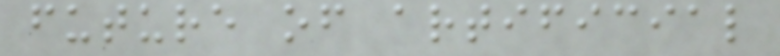future of artificial
